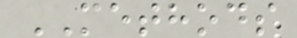METHODS
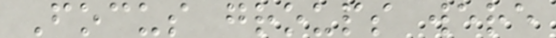Focus groups were
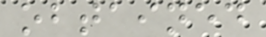obtained
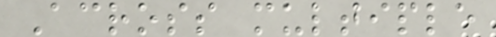Across multiple
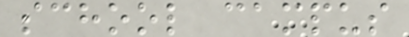school campus
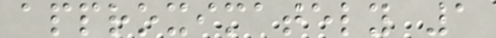approximately 1
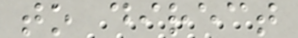to direct
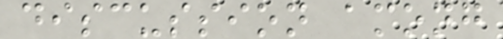discussion among
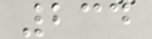234
